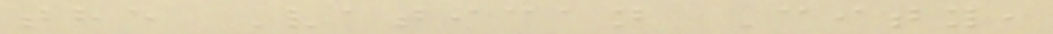the Vatican City,
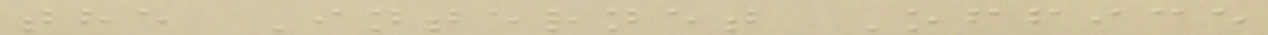the Internet Office
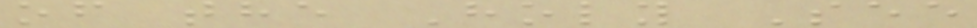of the Holy See
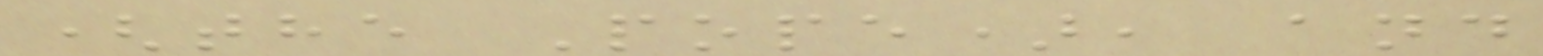(the Pope), and
